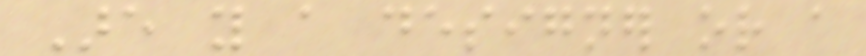Are you a designer or a
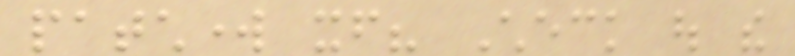patchwork itself? Check out the
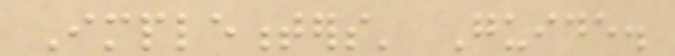Implementers' Guide.
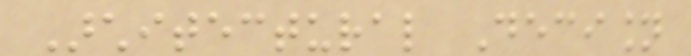Architectural Decision
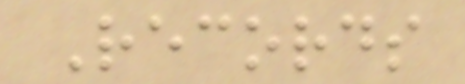Records
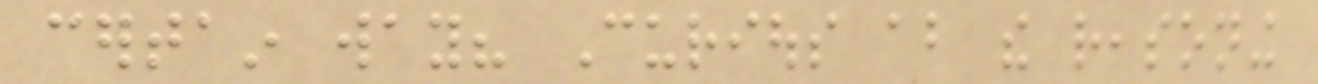certain way? Curious about the reasoning
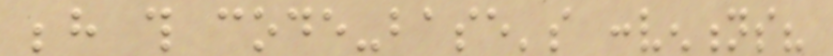behind this code-base's conventions?
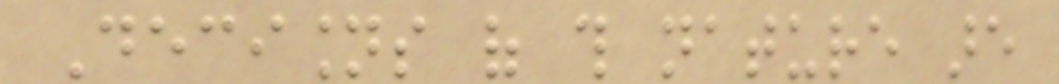Decisions of this nature are
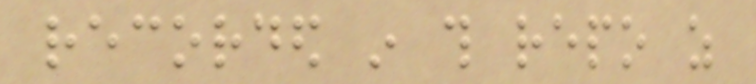recorded in this repo as
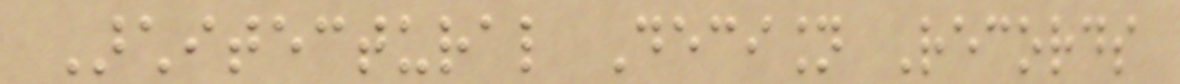Architectural Decision Records
